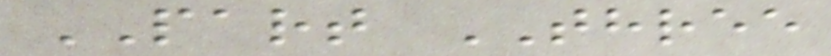PART THREE
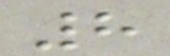8
